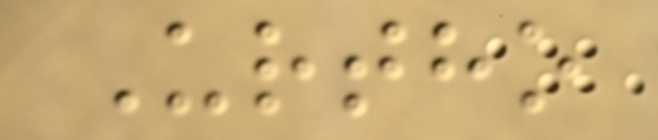Urtho
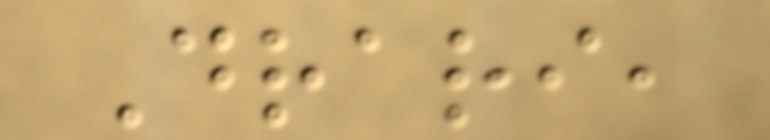Drari,
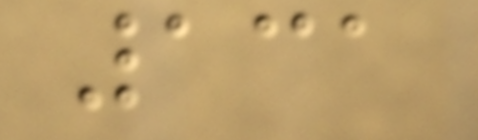131
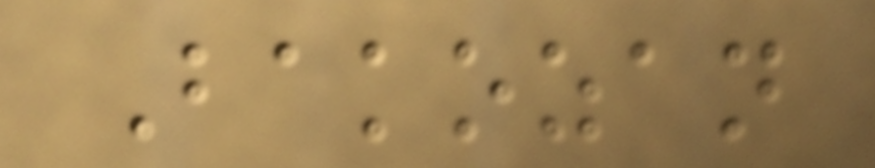Bakozan
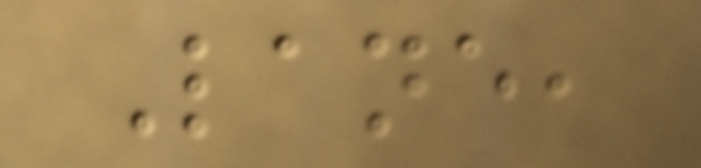Lane,
